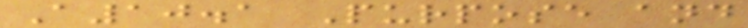A10.1 Purpose and
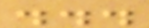...
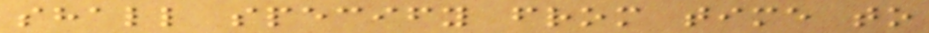shall specify from time to
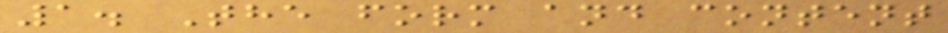1. The form and content
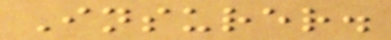Insurer.
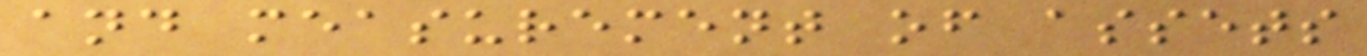and measurement of assets
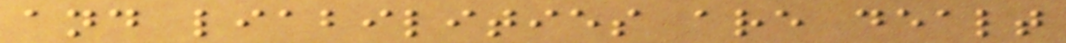and liabilities are dealt
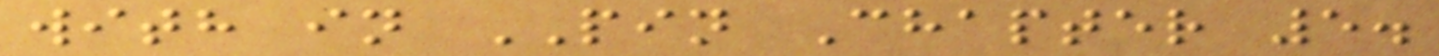with in PIN Chapter 5.
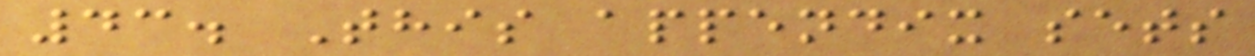43. This appendix sets
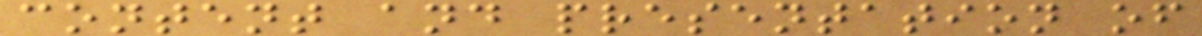content and presentation of
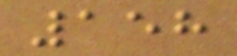158
